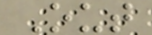Out
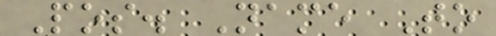Pos. Name To
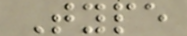Type
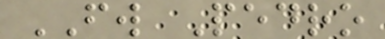FW Pedro
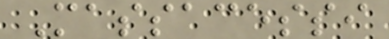Massacessi
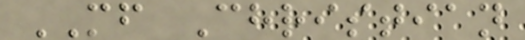MF Christian
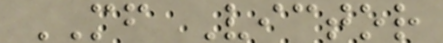MF Victor
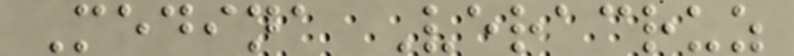Medina Veracruz
